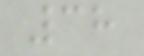38
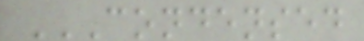CONDENSED
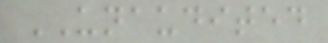UNAUDITED
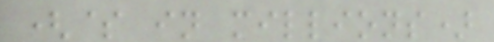($ in millions)
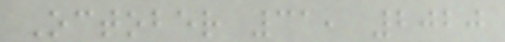October 31, 2020
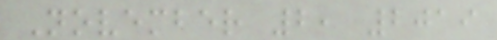November 2, 2019
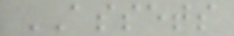ASSETS
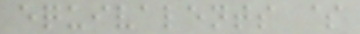equivalents $
